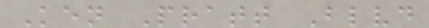Ken Pratt Blvd
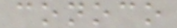conoco
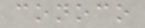conoco
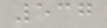537
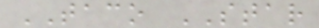TACO STAR
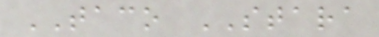TACO STARA
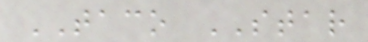TACO STAR
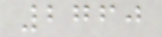2760
